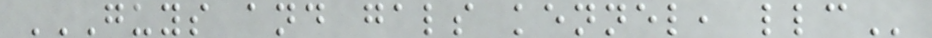GUYS AND GALS KENNEL, LLC
